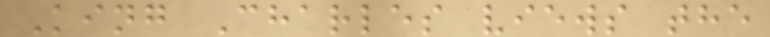King Charles views the
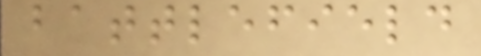battlefield
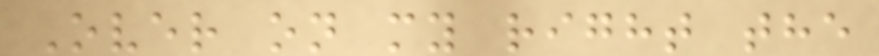Over on my right the
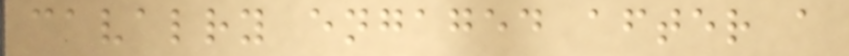cavalry engaged after a
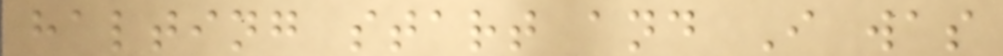halting start and I was
